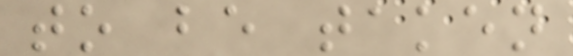to be taken
